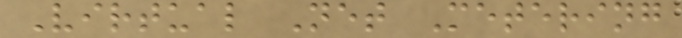Virtual Net Metering
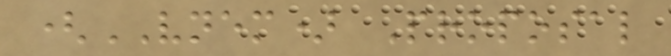(VNEM) Proposal
